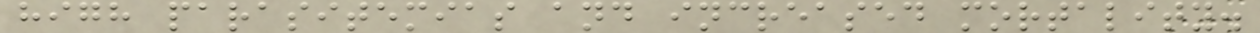high parasitemias and increased mortality.
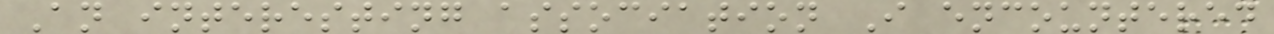An interesting association I encountered
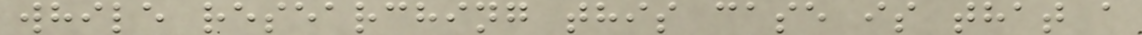while researching this case is that a
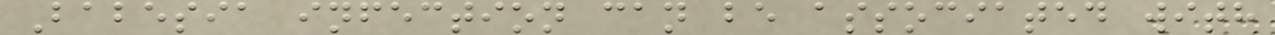Babesia infection can be associated with
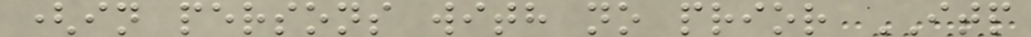(in persons with no prior ITP
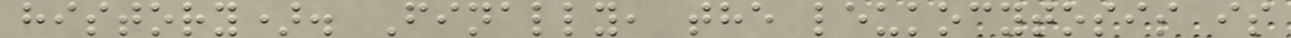history). Finally, the leukocytosis is
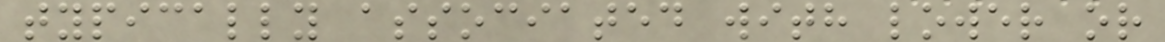typically associated with lower or
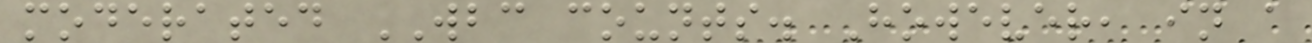moderated WBC counts. However, in a
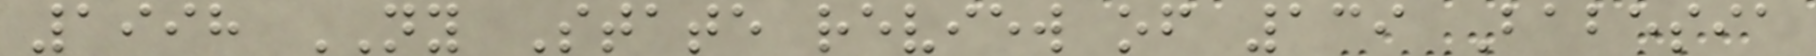1998 NY State review of 139 Babesia
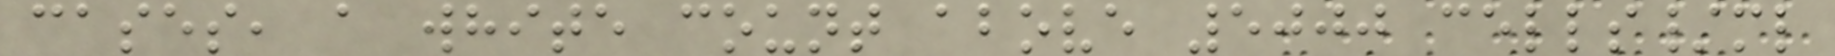cases, a white count above 5000 cells/ml
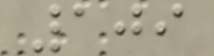109
